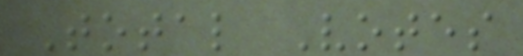Total Votes
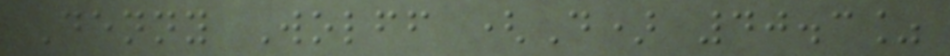Denny Wolff (D) 40.3%
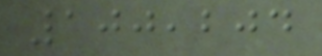100,204
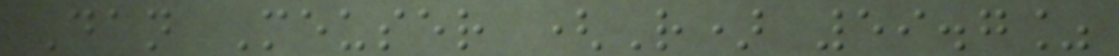Dan Meuser (R) 59.7%
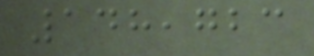148,723
